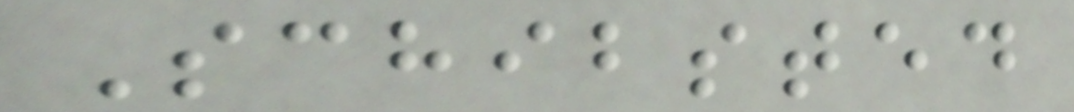Schibsted
